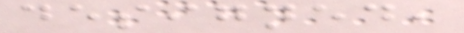designed,
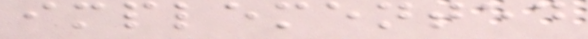implemented
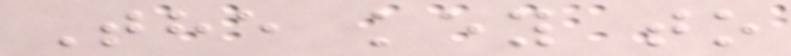The key to
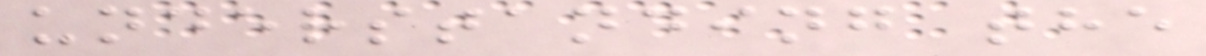understanding the
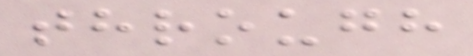through
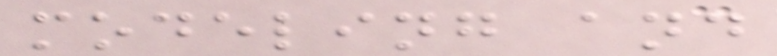modeling and
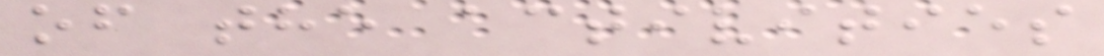of the activities
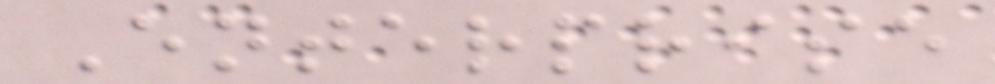Enterprise
